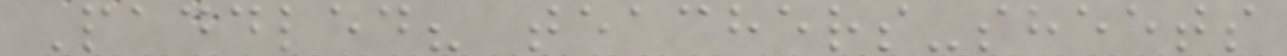Paddled? teachers-sheets
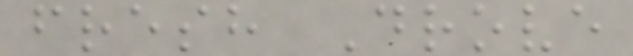fresh Drove
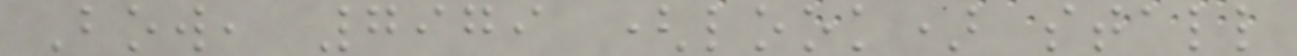Bow, 7979 (look) stall
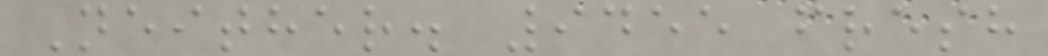Neither. 9455 fresh
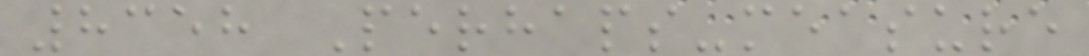8358 Perhaps-measure
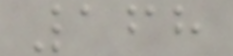168
